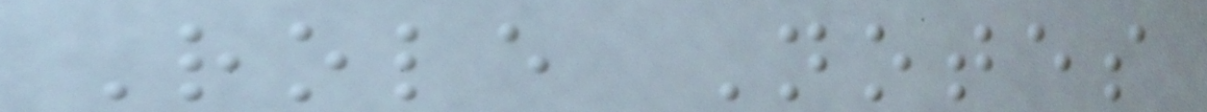Role Notes
